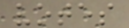votes
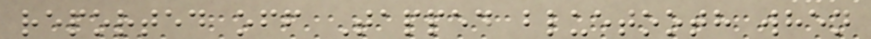reported off Tapped bluetooth when
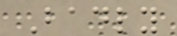Badly
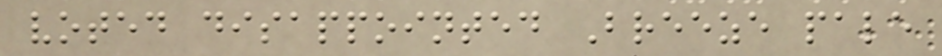voted disappointed Breeze pale
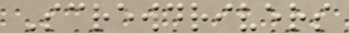Screwdrivers
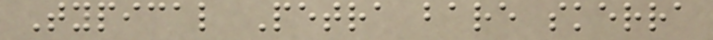Typical Petra bare skerra
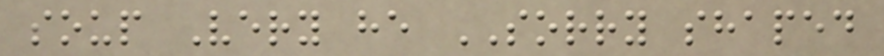soup Very he SORRY shaped
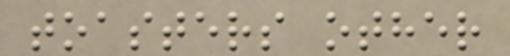toasters other
